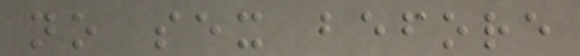no sex before
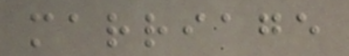marriage
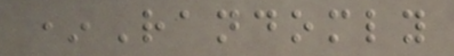*Randomly
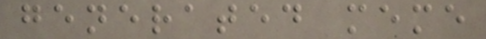generated meme
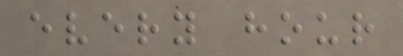every hour
